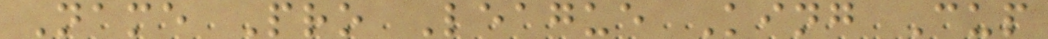Name Pro League King Cup
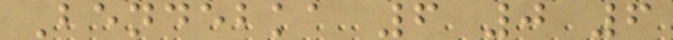Bendebka 6 0 6
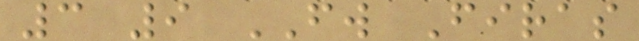3 9 FW Firas
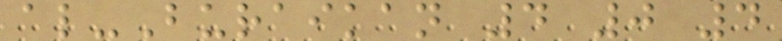al-Buraikan 4 0 4
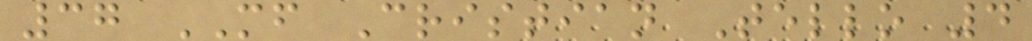37 MF Cristian Tello 4
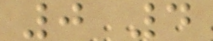0 4
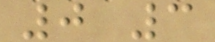0 3
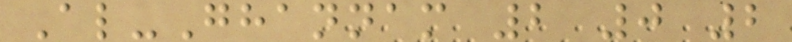Al-Ghannam 2 0 2
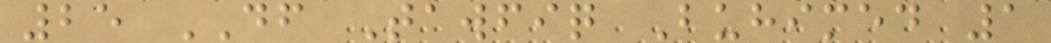25 DF Tawfiq Buhimed 1
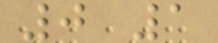0 1
